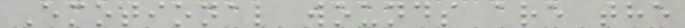Emotional wounds are the
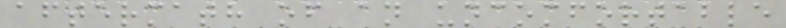aftermath of an uncomfortable
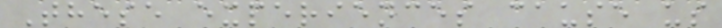These experiences cause us
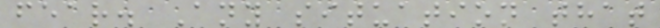fear. Any situation that
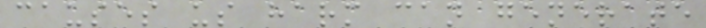causes us harm can generate
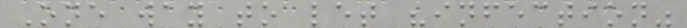One way to let "infection"
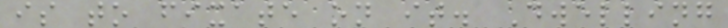is to fixate on it. Dwelling
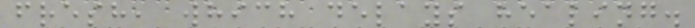fresh, which delays healing.
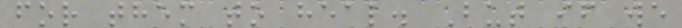for them to heal. But if we
